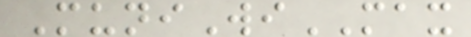MuniWiMAX
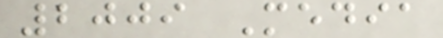2009 Media
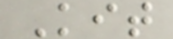Kit
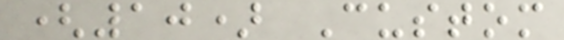(10) Custom
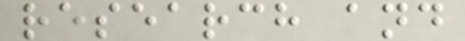research and
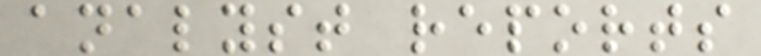analyst reports
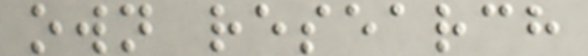own research
